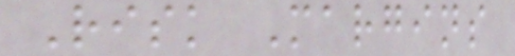Risk Margins
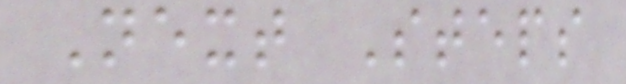Next Steps
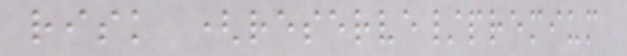risk (reserve/premium
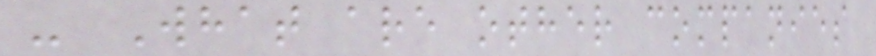- What are other companies
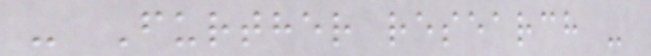- Further research -
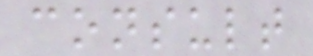consult
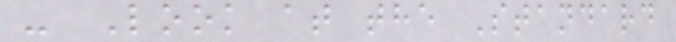- Look at the Standard
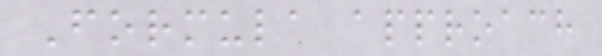Formula approach
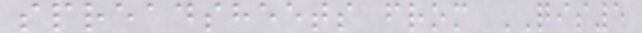spreadsheets from QIS5
